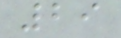29
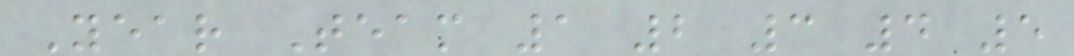Year Team 1 2 3 4 5
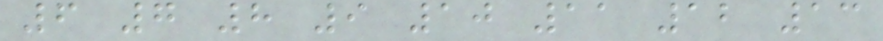6 7 8 9 10 11 12 13
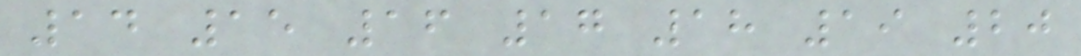14 15 16 17 18 19 20
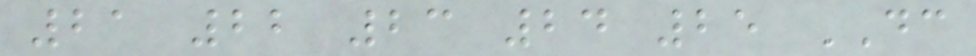21 22 23 24 25 DC
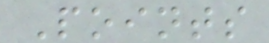Points
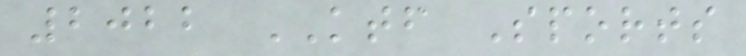2022 KTF Sports
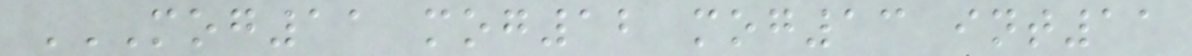MOG11 MOG12 MOG13 INT11
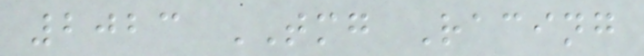2023 TMG Racing
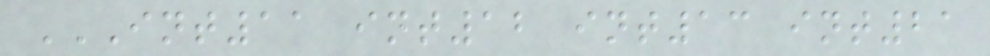INT11 INT12 INT13 INT21
